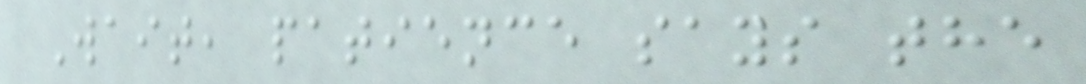Wait, patience says the
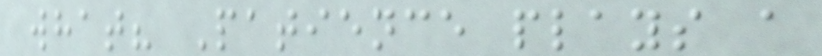what? Patience plays a
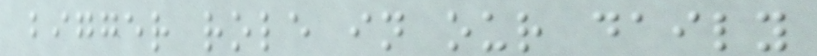bigger role in our daily
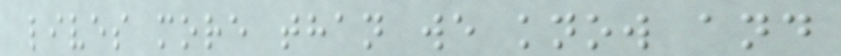lives more than we know and
